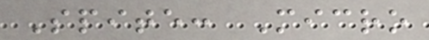Spite: Micro
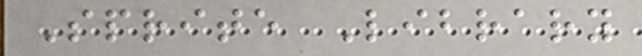Sprite Library
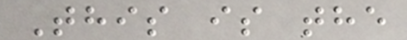This is the
